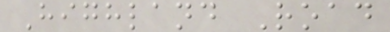Highland Road
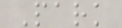Park
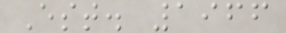Est. 1966
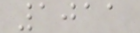1011
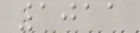1011
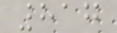817
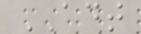ADT
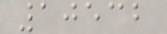10532
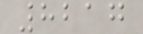8217
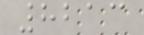8213
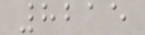8215
